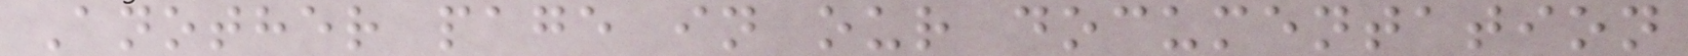Another page in our documentation
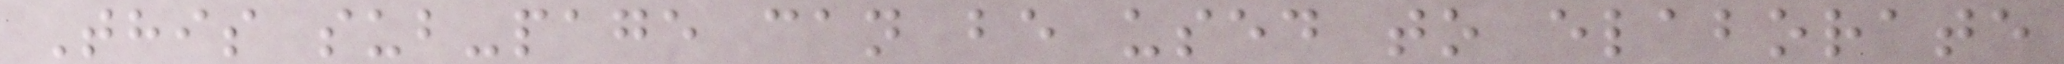This sub-page can be used to elaborate
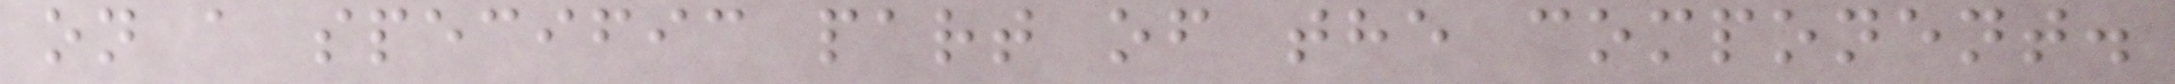on a specific part of the component.
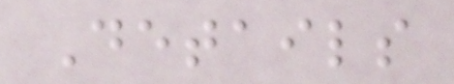Details
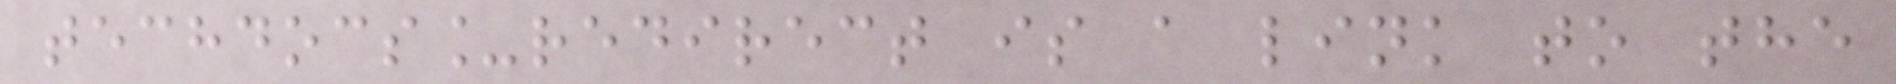techdocs_redirect is a link to the
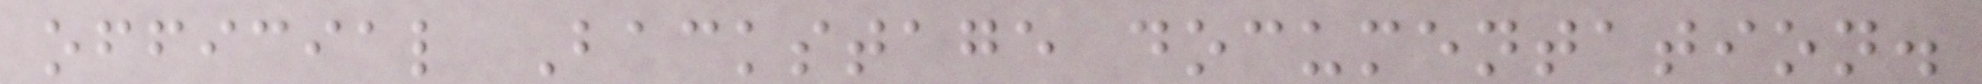official Backstage documentation.
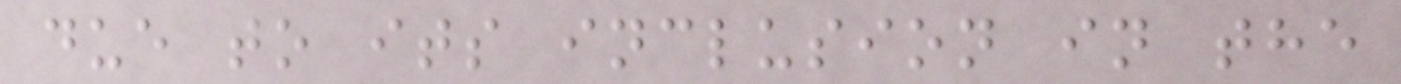due to its inclusion in the
